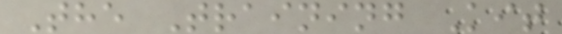The Training Kit
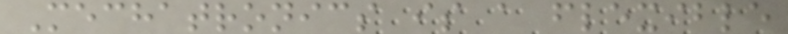Mechatronics is a flexible
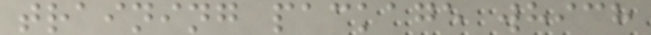training package which
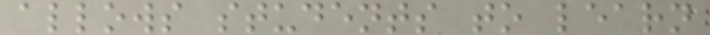allows students to learn
